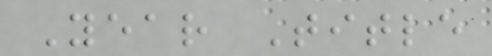Year Title
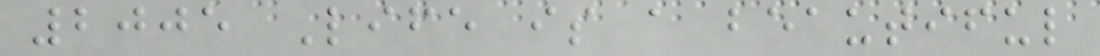2005 Life is a beautiful
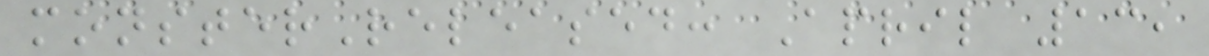monsterReleased: April 13,
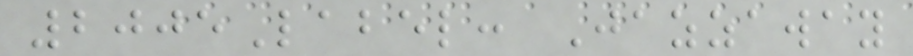2005Label: Jazzaway
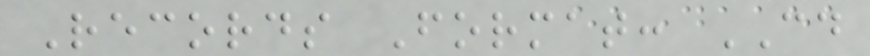Records Format: CD
